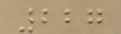227
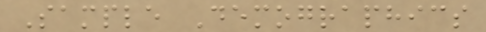Sample Demographics
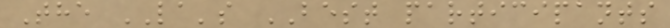The LA's BEST participants
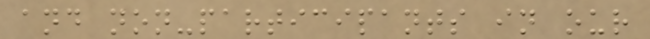and non-participants in our
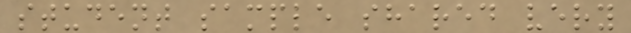student sample shared very
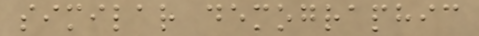similar demographic
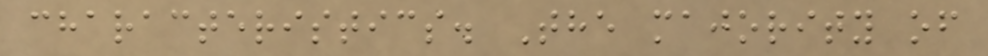characteristics. The majority of
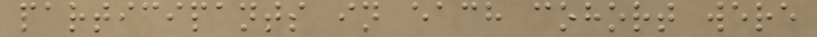participants in each cohort were
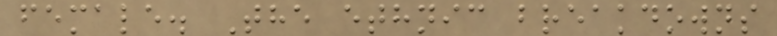female. The ethnic breakdowns
